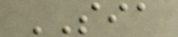SIA
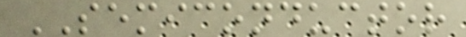SEMICONDUCTOR
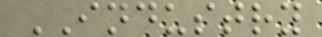INDUSTRY
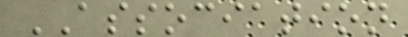ASSOCIATION
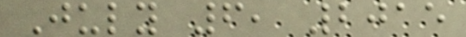July 6, 2015
